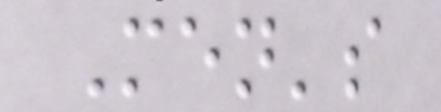Men's
